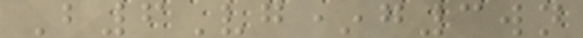B6Vg*g3wn
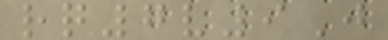rq7v9J
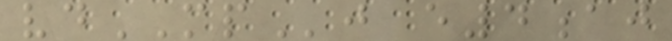vdMPj e4aj
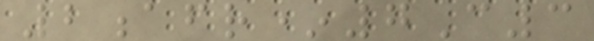2afr*7C3
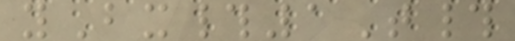yBx#1T#
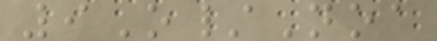9O/Noa
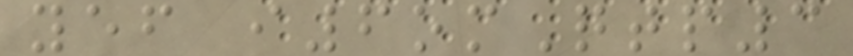yef i6omQtp3
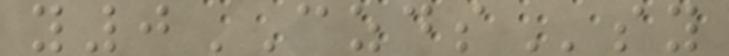y0CZDSsy
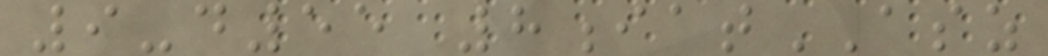9-d55 8iatASZ
